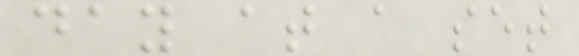day at a set
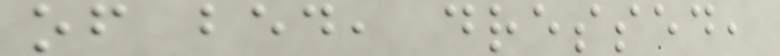of bed, dressed,
